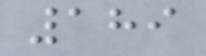189
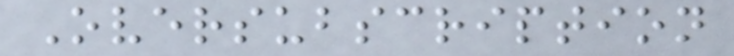Oversubscription
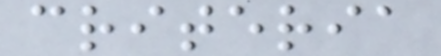criteria
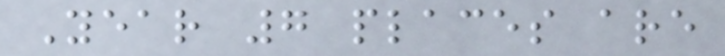Year 7 places are
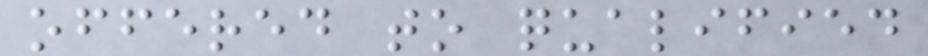offered to qualified
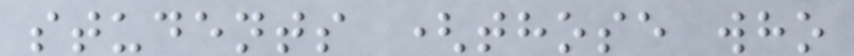students (those who
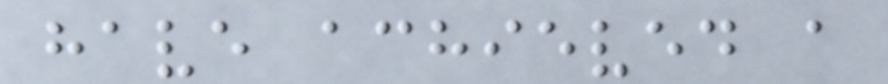have achieved a
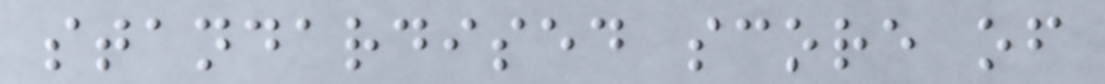standardised score of
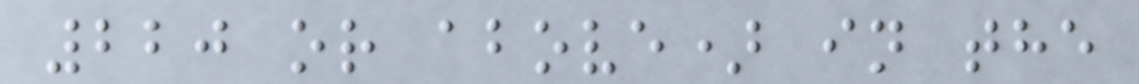220 or above) in the
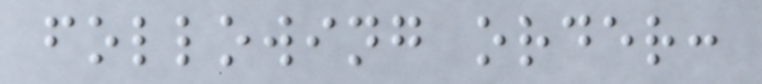following order:
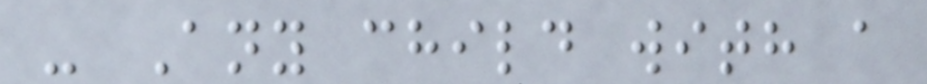- Any child with a
